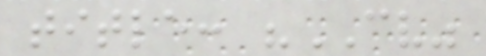title: "CV"
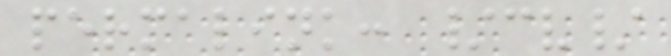permalink: /cv/
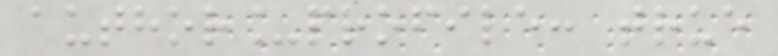author_profile: true
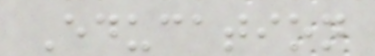Education
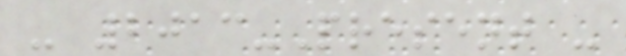- 2013-Present -
